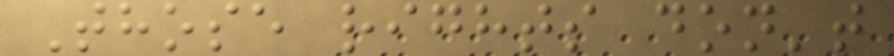Those rights don't
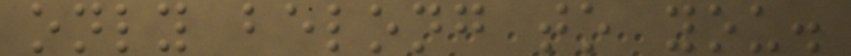only belong to you.
